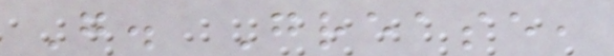G. Grease,
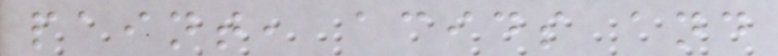paint, acids and
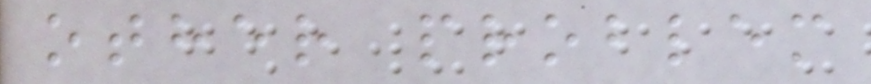other problem
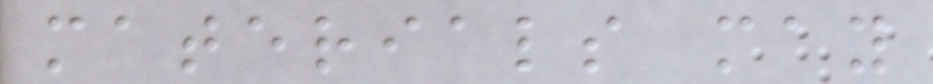materials may
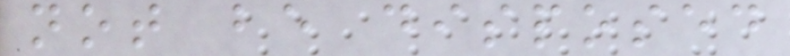not be disposed
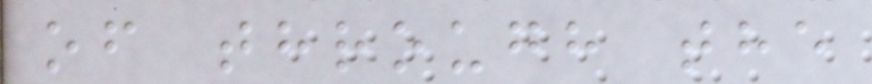of through the
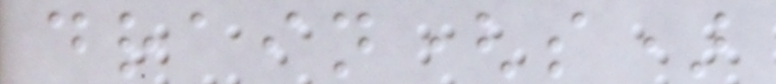drain(s)
